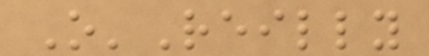O'Reilly
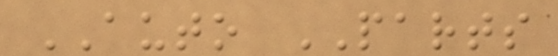AUTO PARTS
